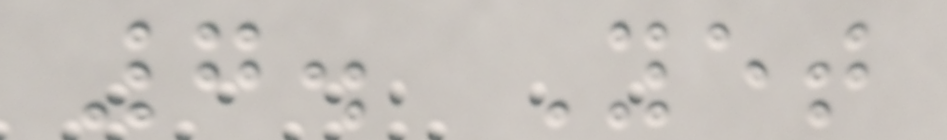7. Yet
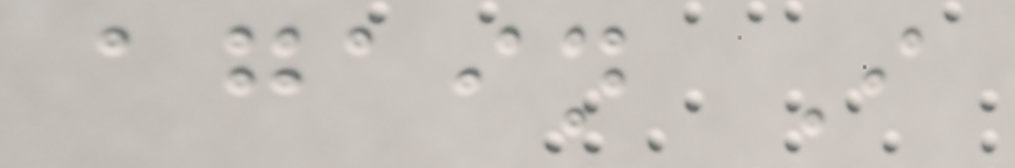again I
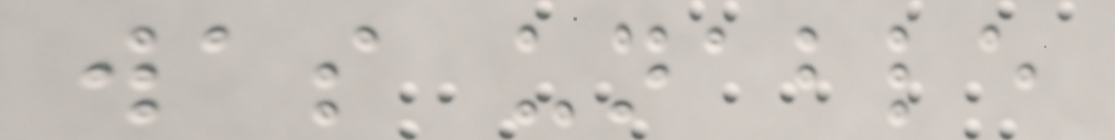was unable
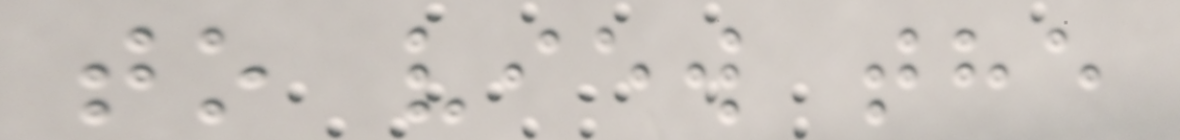to view the
